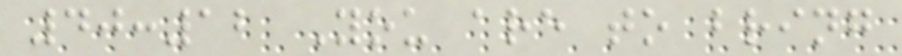40:12 You are to bring
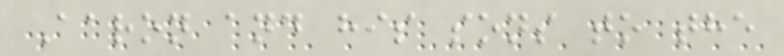Aaron and his sons to the
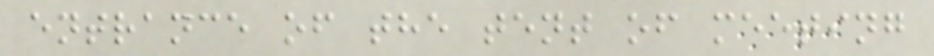entrance of the tent of meeting
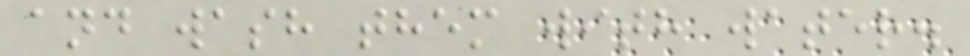and wash them with water.
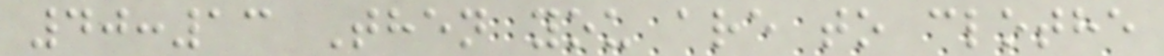40:13 Then you are to clothe
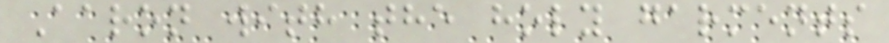Aaron with the holy garments
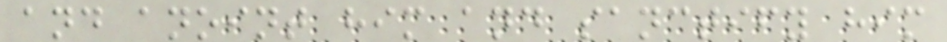and anoint him and sanctify him
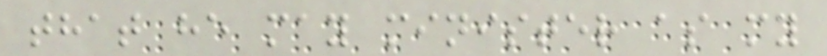that he may minister as my
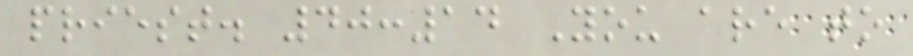priest. 40:14 You are to
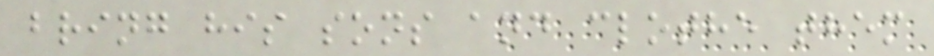bring his sons and clothe them
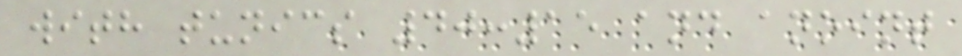with tunics 40:15 and anoint
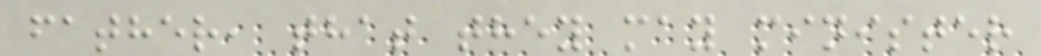father, that they may minister
